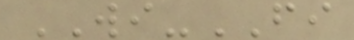WI-FI
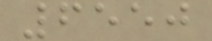6550
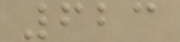623
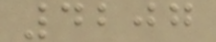4207
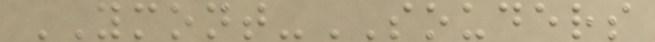YMONT-SOUDERS
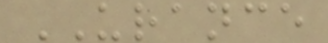URANCE
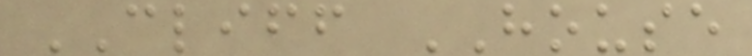CLIFF HOUSE
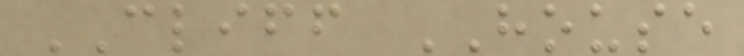CLIFF HOUSE
